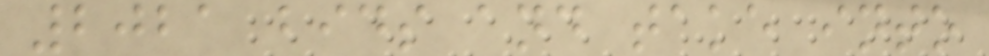2021 bids and take into
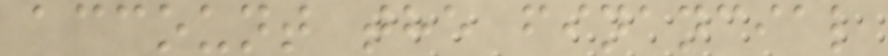account the financial
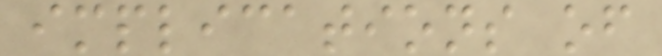implications of
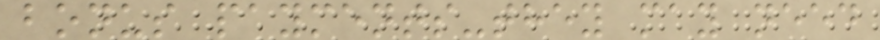bonus payments-they may need
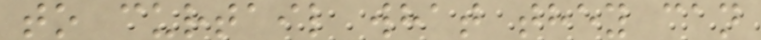to curtail what they can
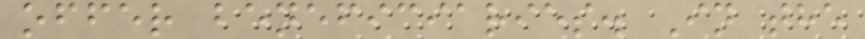offer beneficiaries. In the
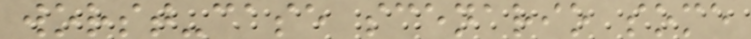worst-case scenario some
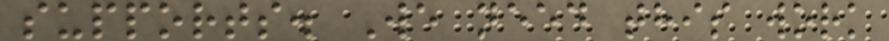supports. We need this work
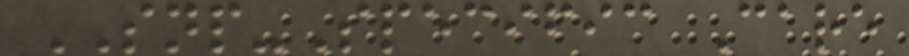SNP-Specific Care
